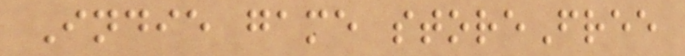Indie game storeFree
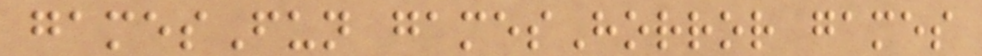gamesFun gamesHorror games
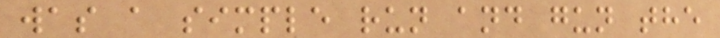was a simple run and gun the
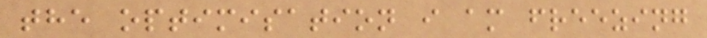the optimisation i am freezing
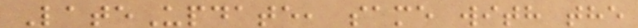LateUpdate, same with the
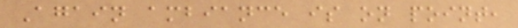Again ambiance is on point,
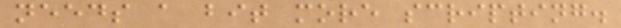needs a bit more scripting.
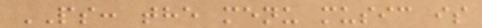PS: the menu music is
